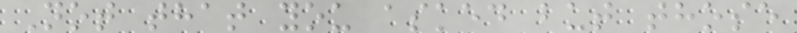Not that you asked but those
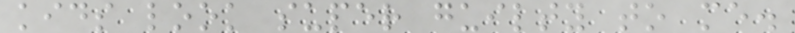kids look super guilty to me.
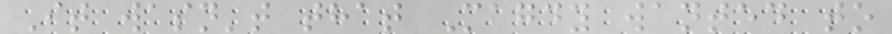It wasn't that Magdy wanted to
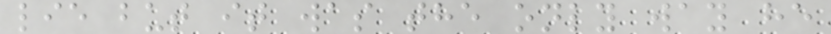lie but it was the only way he
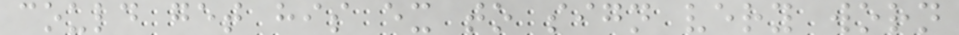could get his ex to sign very worn
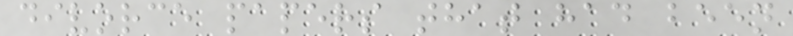divorce papers that had been
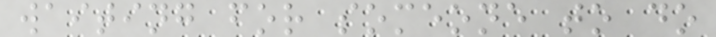waiting for someone to do
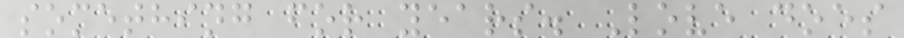something for years. Love does
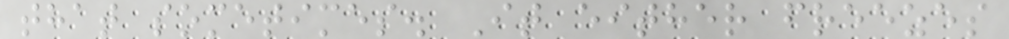that sometimes. It either freezes
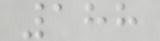188
